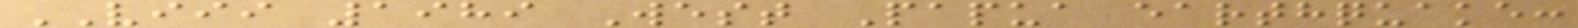VIII 1989 West Papua earthquake:
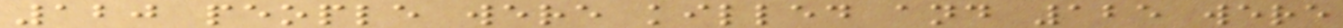120 people were killed and 125 were
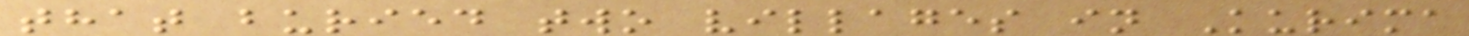that buried two villages in Kurima
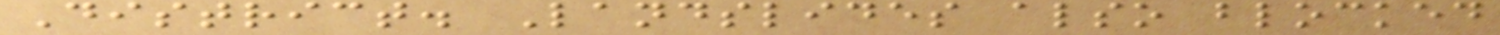District. Landslides also blocked
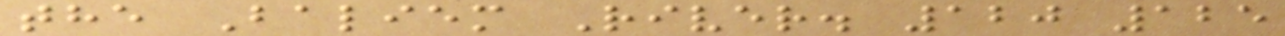the Baliem River. 120 125
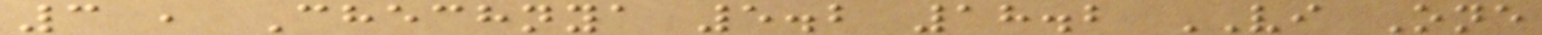3 , Chechnya 5.2 18.2 VI One
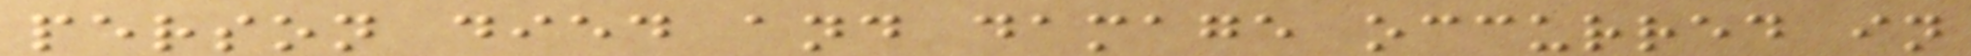person died and damage occurred in
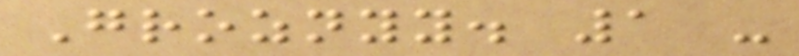Groznyy. 1 -
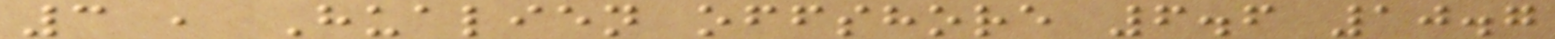3 , Hualien offshore 6.6 10.7
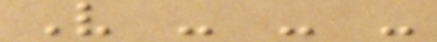V - - -
